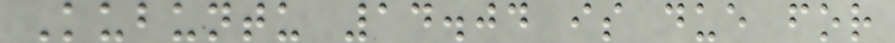Kubuntu 14.04 is due for
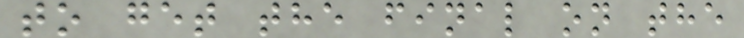to get the final on the
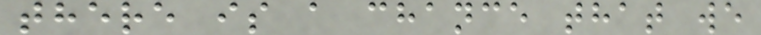there is a chance that we
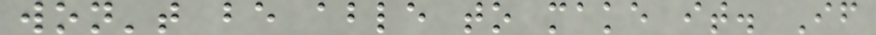won't be able to make it. If
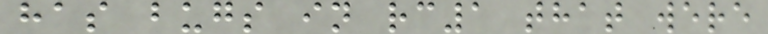has bugs in rc1 that were
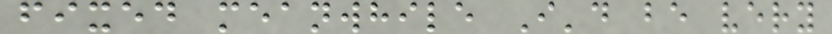fixed meanwhile I'd be very
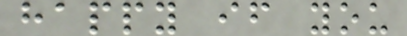happy if you
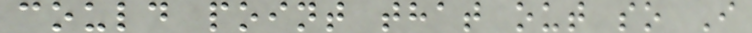could point that out so I
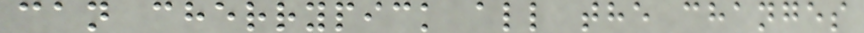can cherrypick all the changes
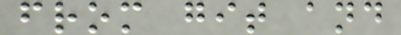from git and
